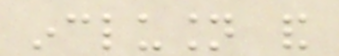inclusion and
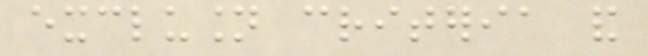exclusion criteria and
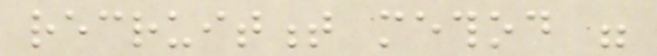recruitment method were
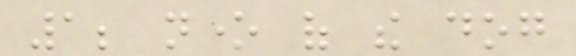1; none of the dog
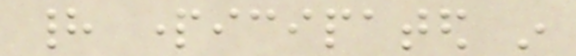had participated in
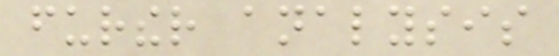further analysis
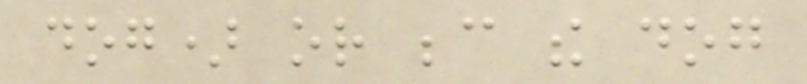dog) or because the dog
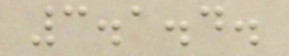3.1.4.
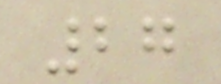27
